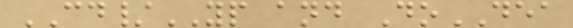CD/YP and DoDEA
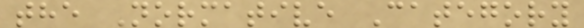the Normative Category
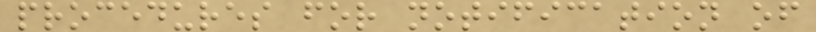procedures for notification of
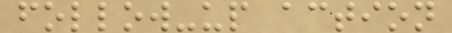follow-up action
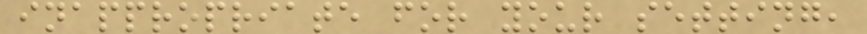inappropriate for your setting,
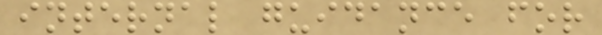internal guidance for
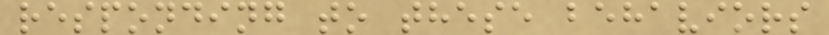responding to these behaviors
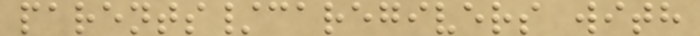parents/caregivers with
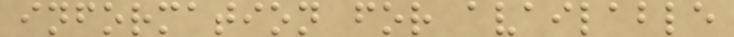information for available
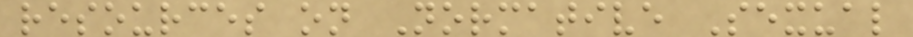resources on Normative Sexual
